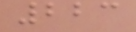223
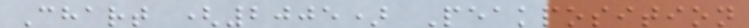Chart (2005) Peakposition
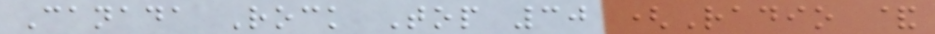Canada Rock Top 30 (Radio &
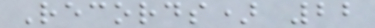Records) 22
